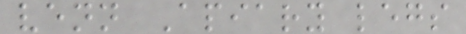venn Apiary legs
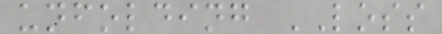unfolding LOSS
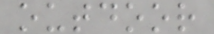outdoor
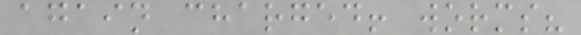again charged! worms?
